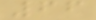66
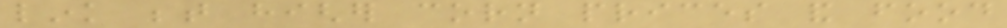link between higher corn prices and food
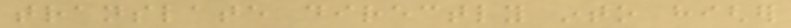translate directly into higher
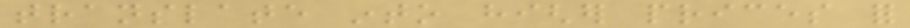translate into higher prices for
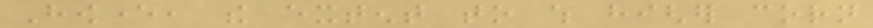However, the extent to which higher corn
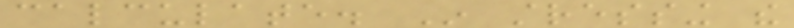calculate. In stressing the
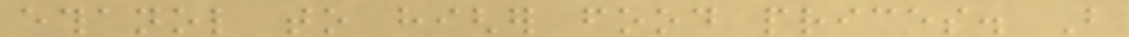ethanol to higher food prices. But
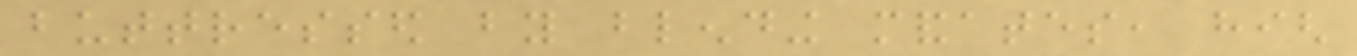buttressed by blending mandates, high
